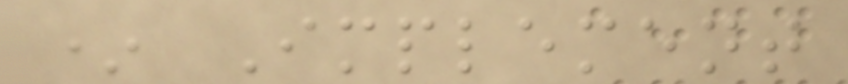* Implement
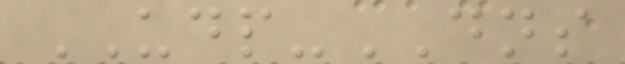UDP-DNS
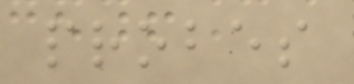probes
